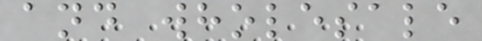and wholesale
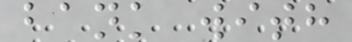bank with
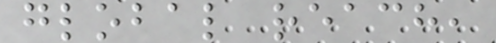global reach,
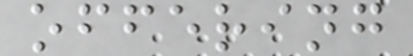offering
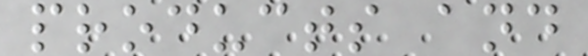products and
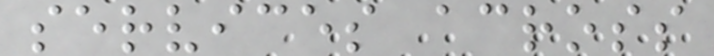services across
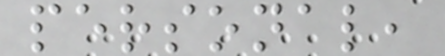personal,
